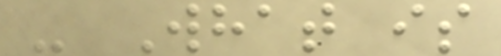- What is
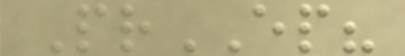PrEP?
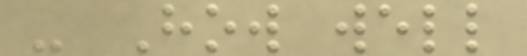- How well
